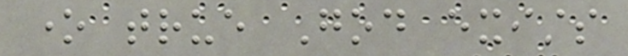one true God exists
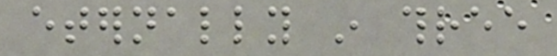eternally in three
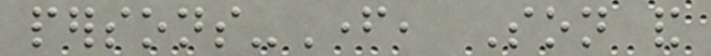persons-Father, Son and
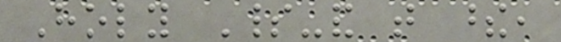Holy Spirit-and that these,
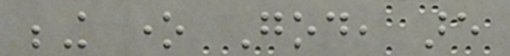being one God, are
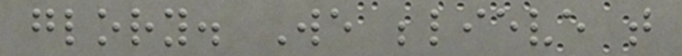glory. We believe that
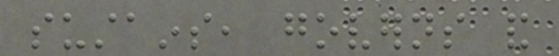sustains, governs and
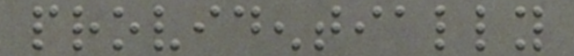providentially
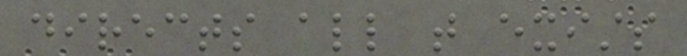directs all that exists
